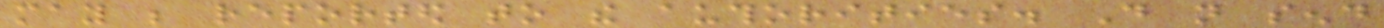may be reported to the authorities. Do not send
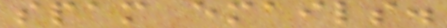spam emails.
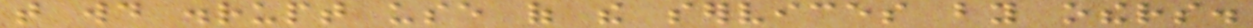that would disrupt use of the services by others.
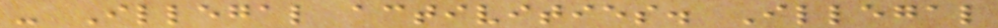- Illegal activities. Illegal
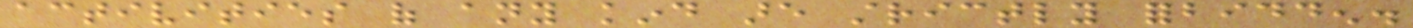activities of any kind are strictly forbidden.
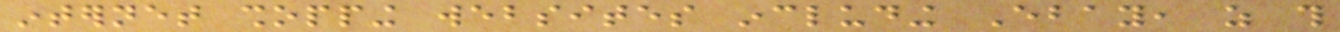internet shopping websites including Ebay, as this
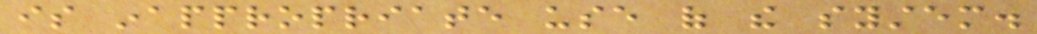is inappropriate use of the system.
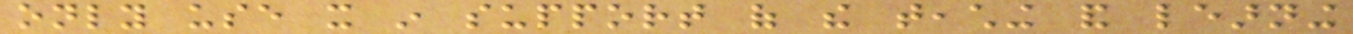only use it in support of the teaching and learning
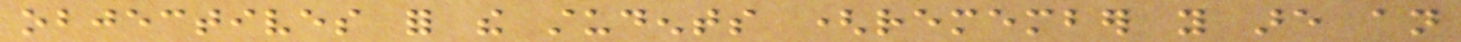objectives for the students (remember you are an
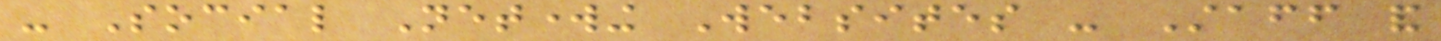- Social Networking Websites - Staff and
